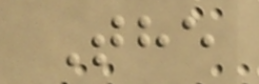The
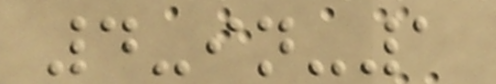4-in-1
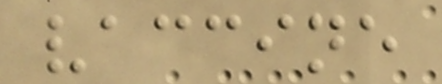vaccine
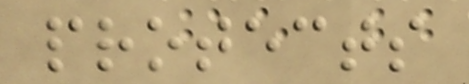protects
